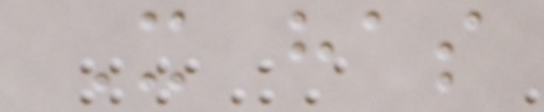It has
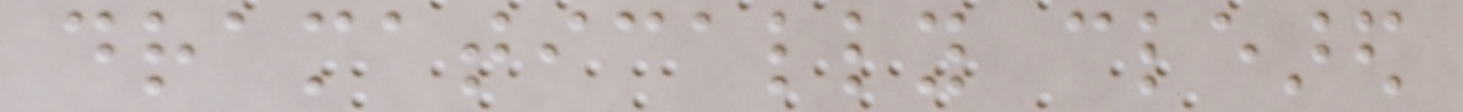dramatically cleared
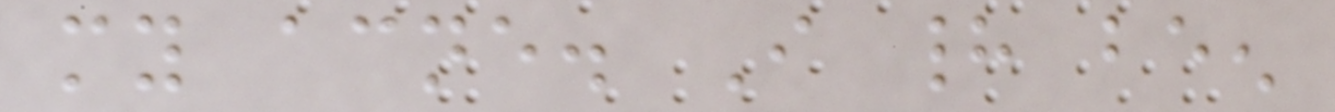my acne. I had been
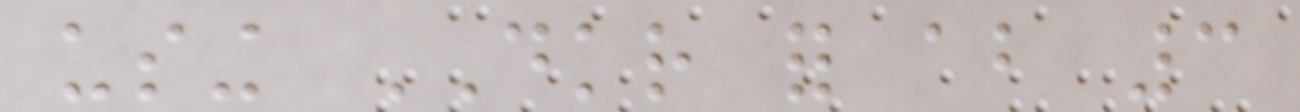using DKR for about 3
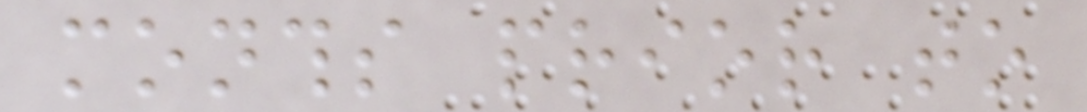months prior to
